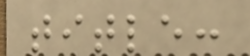title:
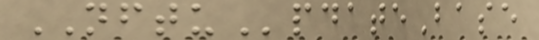NFTUpdateBase
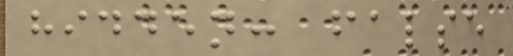hidden: false
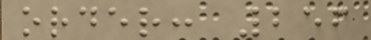order: 256
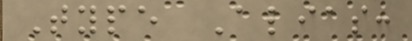Type Alias:
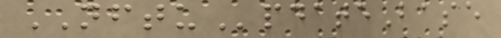NFTUpdateBase
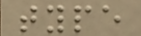type
